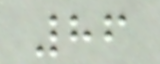86
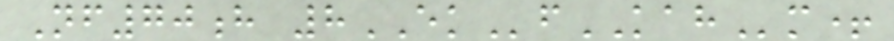Nf70h 8EKfKAHm+
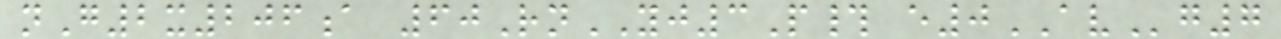nG2x206a 60RnYJ3P# e0AVg7
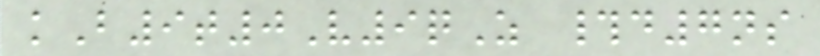kB9t0V9qZ #d7ns
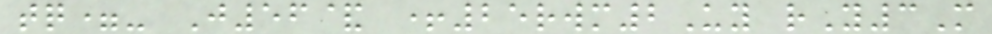tq=- J56& +25rwm2Uy rY3M
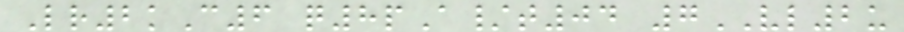Lr2kC6 q8pA/t04 7VL2u
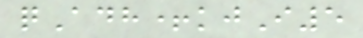qAdh+kjI5
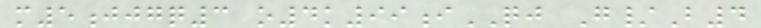m5jjgq3 o4k99iQJ G/B4
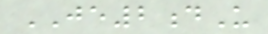JE2dU
